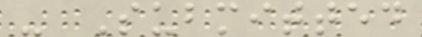- Submitted
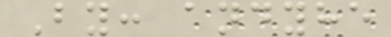By: andyhe
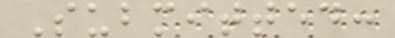Submitted:
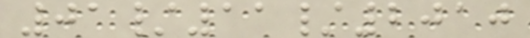01/11/2010
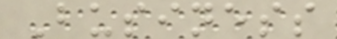Business
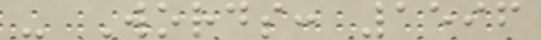- Words: 1596
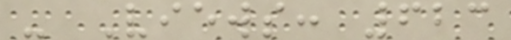- Views: 623
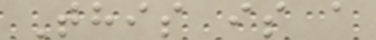This is a
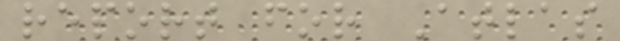report for Atlas
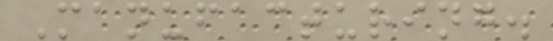Manufacturing.
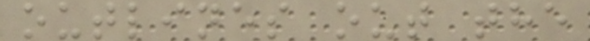outlines out the
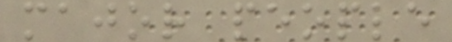major people
